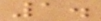1.
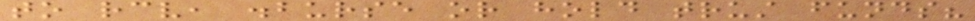to receive, disburse or hold trust funds?
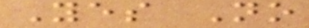Yes No
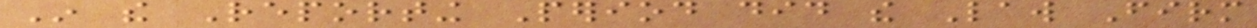In the Reporting Period did the Law Firm
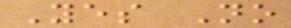Yes No
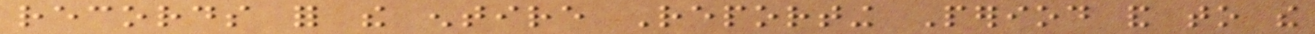records for the entire Reporting Period and to the
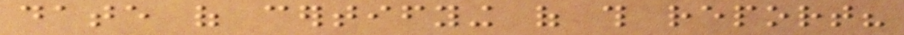date of certifying of this report?
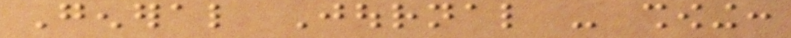General Journal - showing:
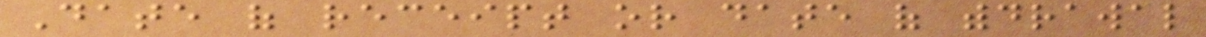Date of receipt or date of withdrawal
